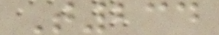T234
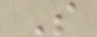S
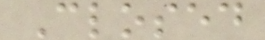Closed
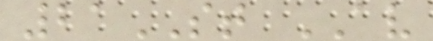21ST AV
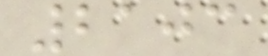2103
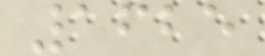1625
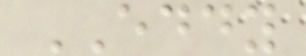EDDY
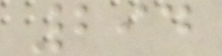294
